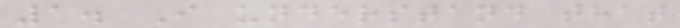1. I understand that
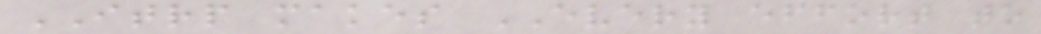ITRP makes EVERY effort to
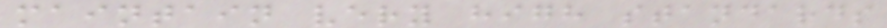maintain very high standards
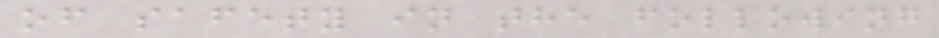of safety in the following
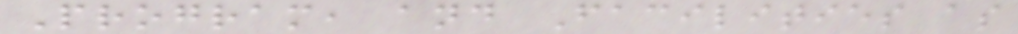Program, and Facilities as
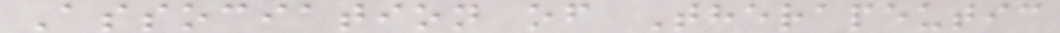Association of Therapeutic
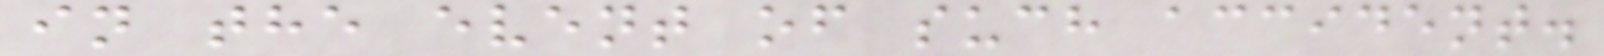in the event of such accident.
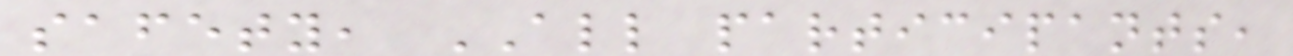safety, ALL participants,
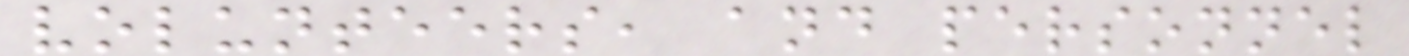volunteers, and personnel
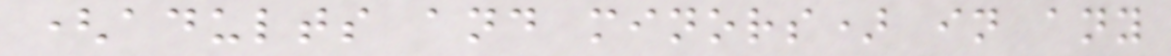(adults and minors) in any
